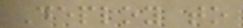Deploy to
